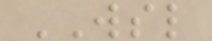WSL
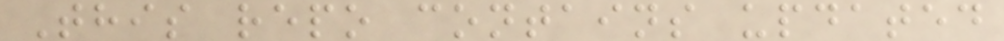This repo contains updated
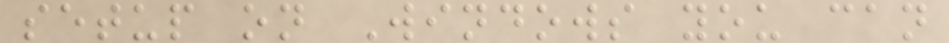setup on Windows you can
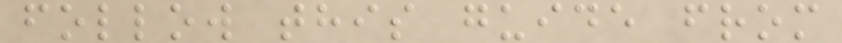follow this guide from
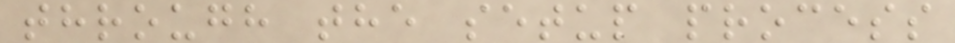through the setup process
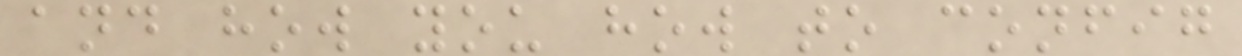and how you how to config
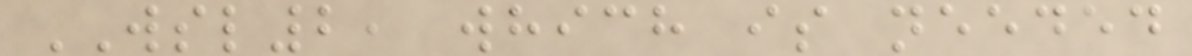WSL2, which is needed
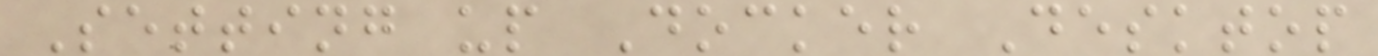Setting up Docker Desktop
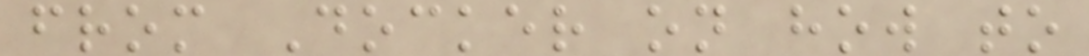from Docker on how to
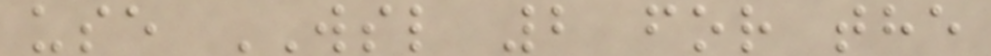use WSL 2 for the
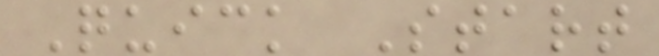Quick Start
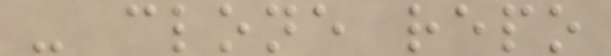- clone repo
